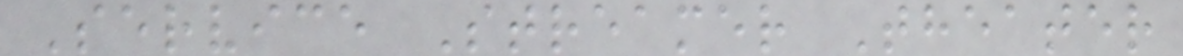Service Streamer Theater
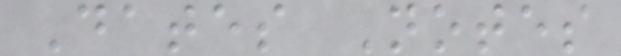Dates Notes
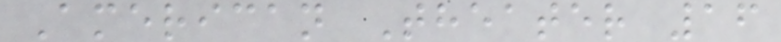American Theater 16
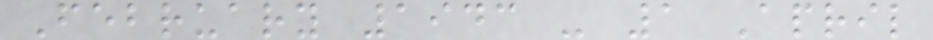February 1943 - 1 April
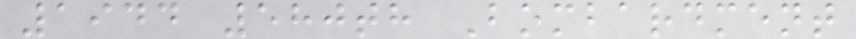1944 580th Bombardment
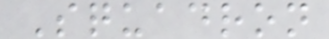Squadron
